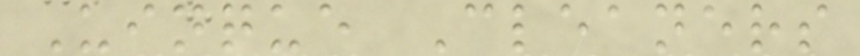Uinque Cleaners
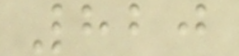820
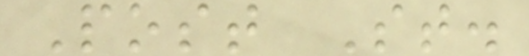Post St.
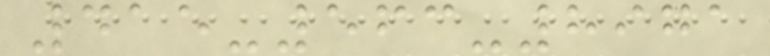415-563-8971
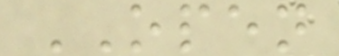OPEN
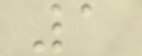1
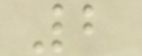2
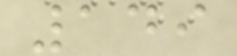149
